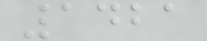1421
